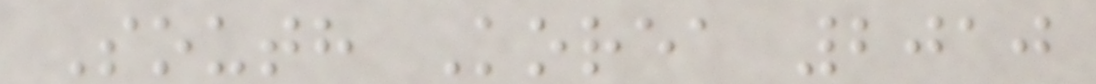South Korea 2010
